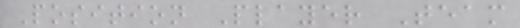Position Player Team
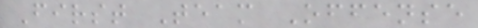First Team Offense
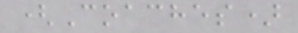(Coaches)
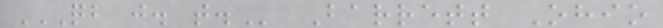QB J. T. Barrett Ohio
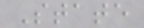State
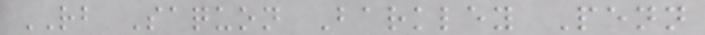RB Saquon Barkley Penn
